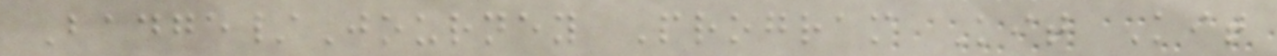Badge/Journey Program Kit Kit
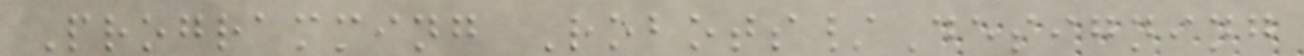Programming Robots/Designing
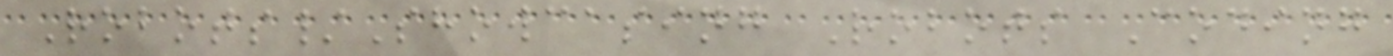Robots/Showcasing Robots Coding
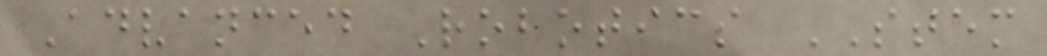Advanced Robotics STEM
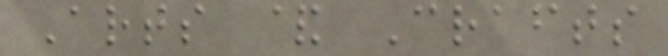Arts & Crafts
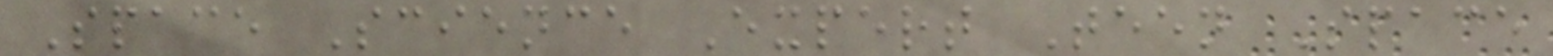Space Science Expert Teen Space
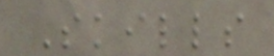Skills
